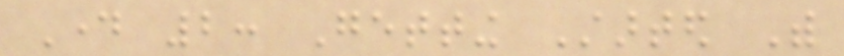Day 2: Getting Started With
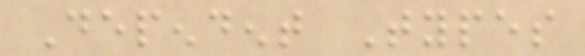Dependent Types
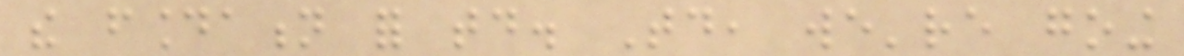the foundation for today. Today, we're going
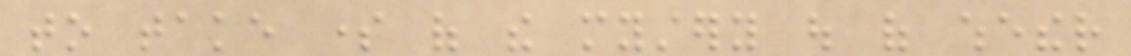to take some of the mystery out of whether
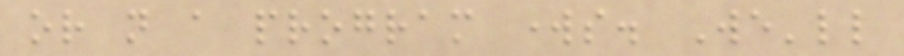or not a program works. We'll
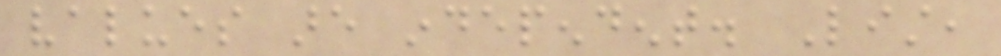values are independent. List,
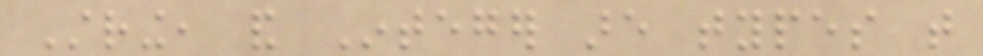String, and Integer are types that
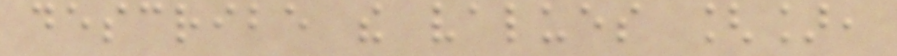describe the values [],
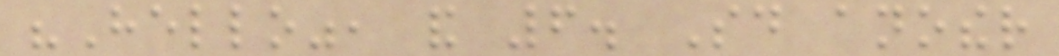"Hello", and 6. Said another
